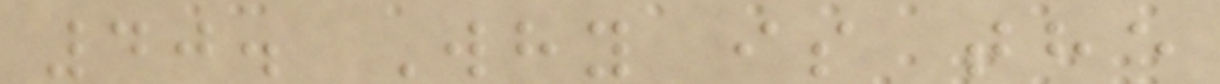40. Why is the
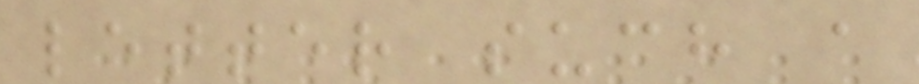letter such a
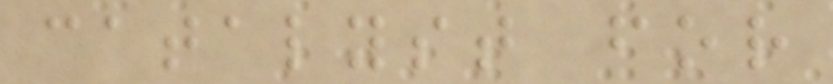catalyst for
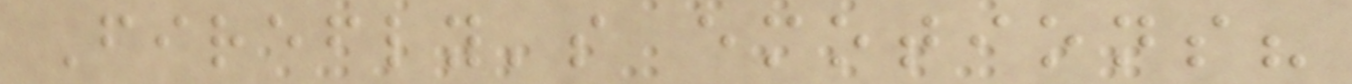Firefly's emotions?
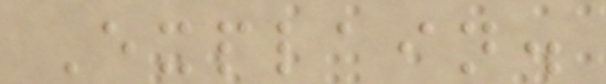Explain.
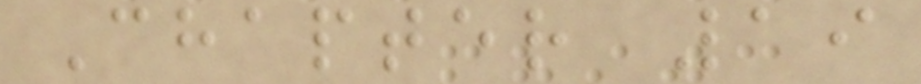Chapter 19
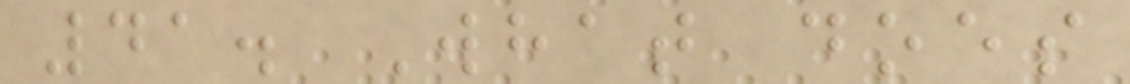41. What does
